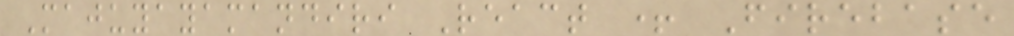Majuyayamandiri React + Firebase
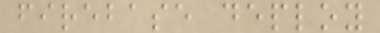firebase deploy
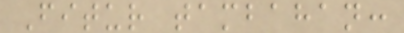Fitur tambahan:
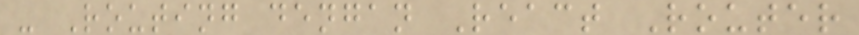- Routing dengan React Router
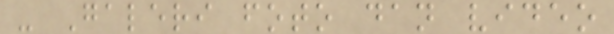- Galeri foto dan video
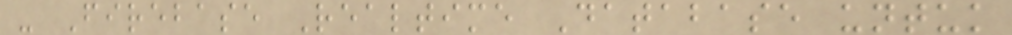- Firebase Realtime Database untuk
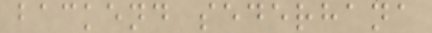backend sederhana
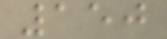150
